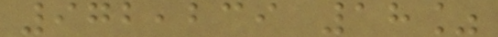972,239 18%
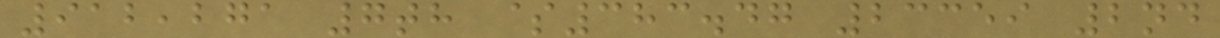912,271 7th $383.47 23359 2nd
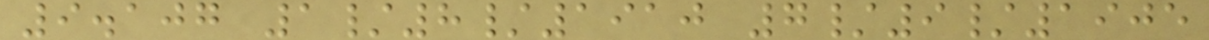9.107 1/8/1910 7/9/1905
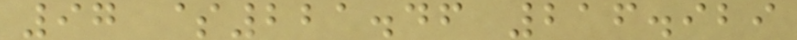97 $221.46 216.929
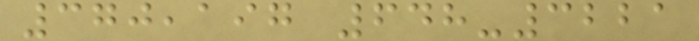370,197 648-3221
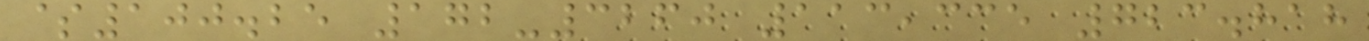$100.25 172-3260 113,335 723.818
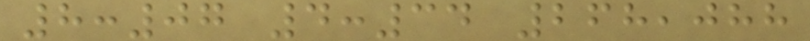8:07 4:34 268,088
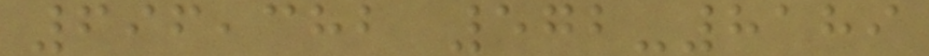696,382 572-8189
